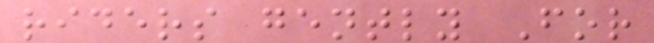riders gently For
